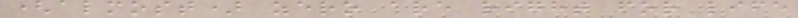(almost) zero are right for life
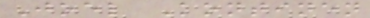Joel Kontinen
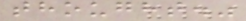thought."
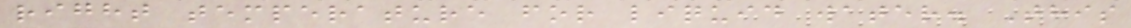right temperature for liquid water. This
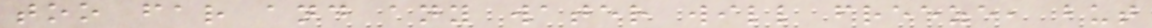too far and any water will freeze, but
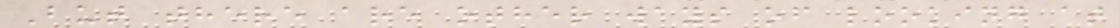But there are other ways of looking at
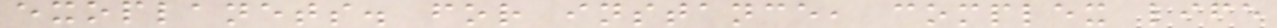exoplanets. for instance, complex life
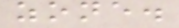zone.
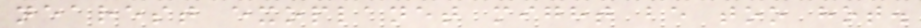nearest exoplanet might be too hot.
